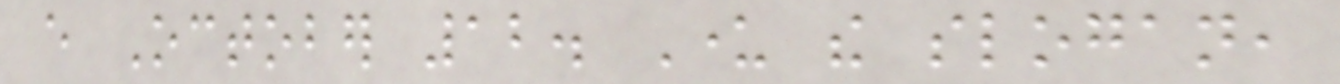every October 12. Under the slogan,
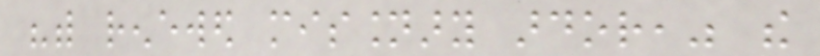"with renewed missionary ardor," the
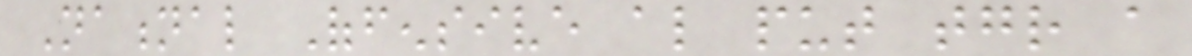National Offensive also put together a
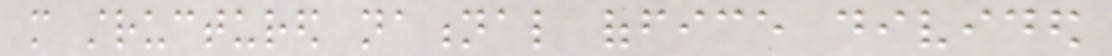more structured national office divided
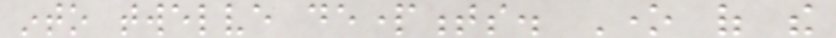into twelve departments. One of the
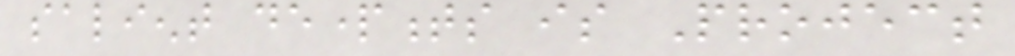salient departments is Project
